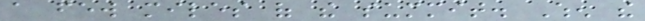a few miles of the summit. When the
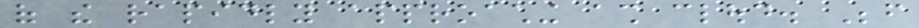of the rapidly approaching ash cloud. Before
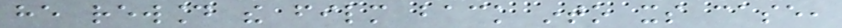he rewound the film back into its case,
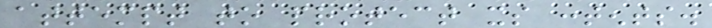attempt to protect its contents.
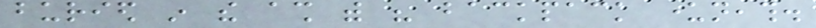buried in the ash with his backpack underneath.
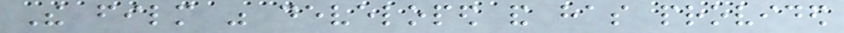The film was developed and has provided
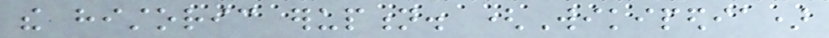the historic eruption. (Wikipedia)
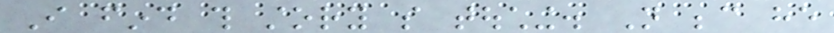I find this story so touching. Not because he
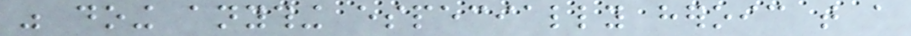was doing anything especially heroic that a
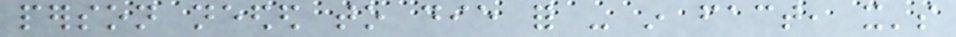person needed to die for - in fact, it's
